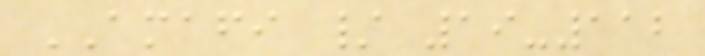AMAFI / 19-112
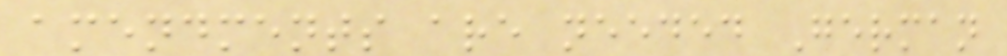amendments are needed German
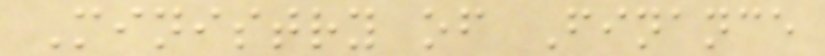Ministry of Finance
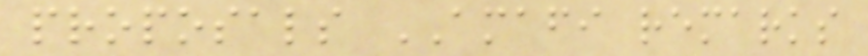proposals AMAFI remarks
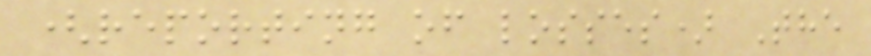(reporting of losses) The
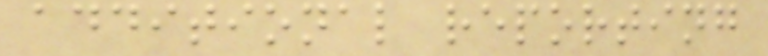additional reporting
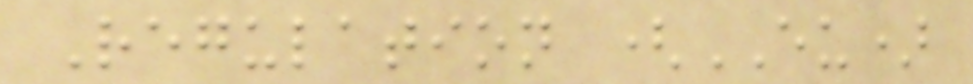Regulation (EU)
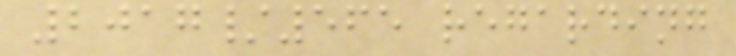2017/565 regarding
